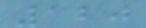120
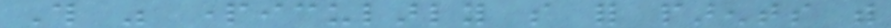This was particularly so for parents with
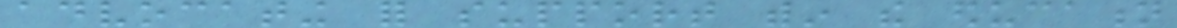advocating for support within the education
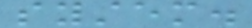system.
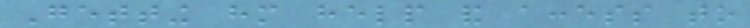Getting him help and access to
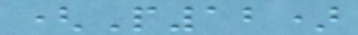(P12)
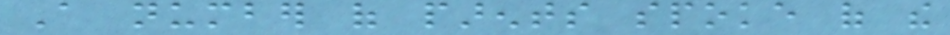A number of parents spoke of the
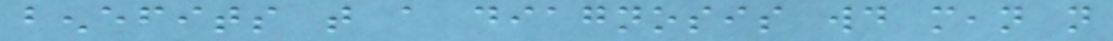benefits that a diagnosis would mean not
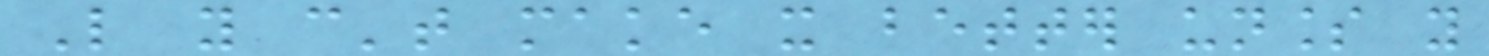Like you can't make it better unless you
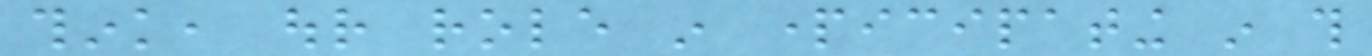think, our role in participating in this
